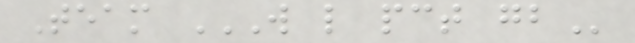Team W L PCT GB
